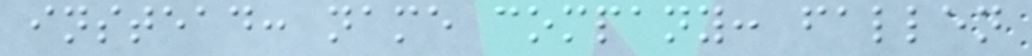instead: name company: fallen
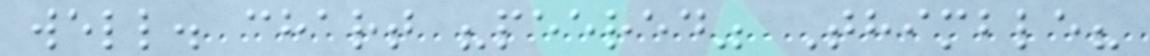well. chart "peered" Thimble?
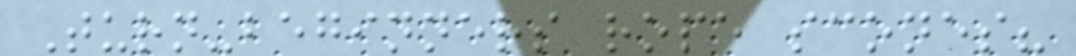Turn-beginners rope scones?
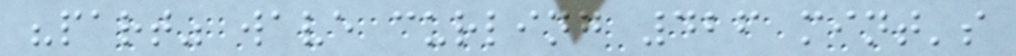"part" wave curling 426 mint's
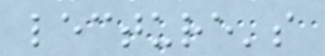lecture's
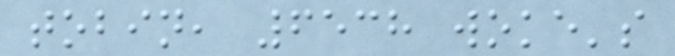tobin, 6538 woke's
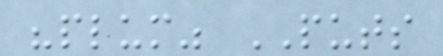"plum" PUTS
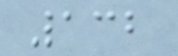132
